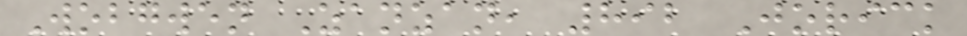Wobgwen Zanzan, 892 Jorick
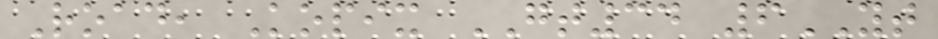Road, Kopix GT34 6YT
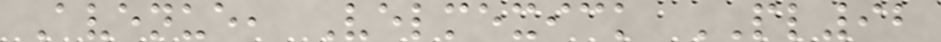Avenue, Velmexick PL92
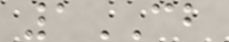1CB
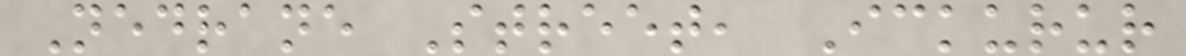Nedrane Street, Ickurur
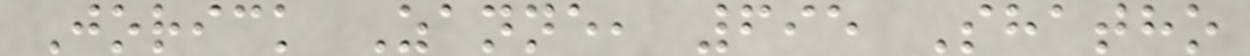Jorick Zanne, 695 Shatho
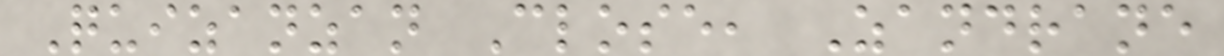Quizanzan Close, Zandrane
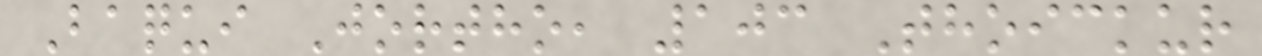Baqui Jortho, 103 Thoickur
